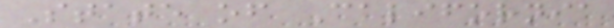State of California
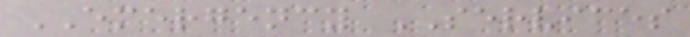EMERGENCY SERVICES
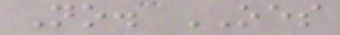No. OES
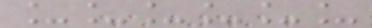______
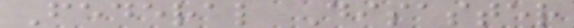Federal Disaster
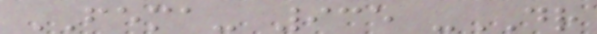FEMA- 935 -DR
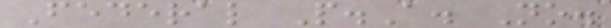Federal P.A. No.
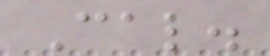Cal.
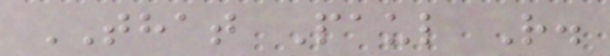THAT Paul R.
